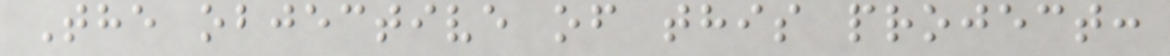The objective of this project:
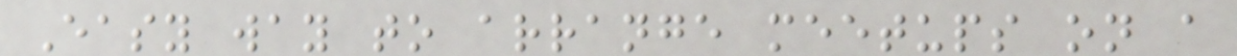Easy way to arrange meetups on a
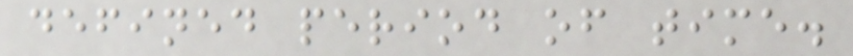defined period of time.
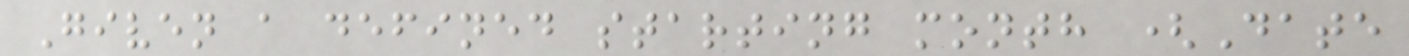Given a defined starting month (Date
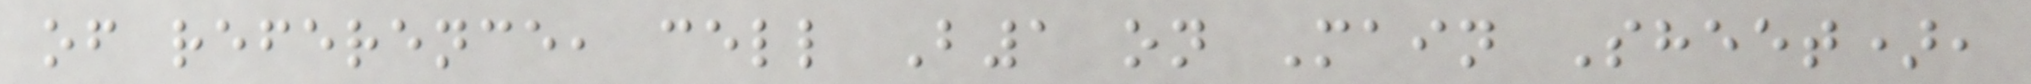of reference, cell B1 on Main Sheet),
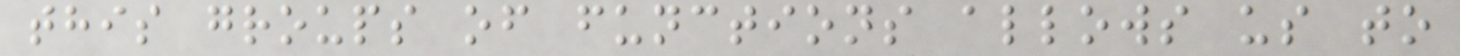this groups of functions allows us to
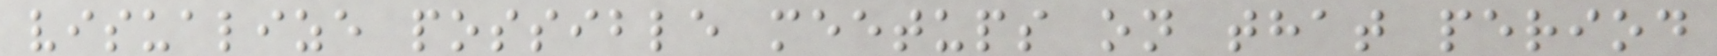visualize possible meetups on that period
